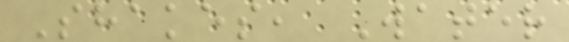Shakes, Water
